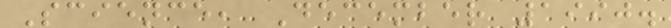Science, December 1990.
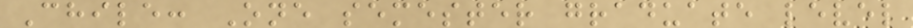Chile: One semester graduate level
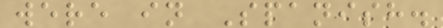were in Spanish.
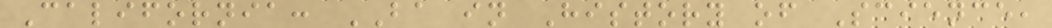California: BA in History of Science,
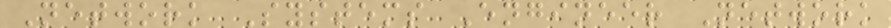Network Systems Engineer Network
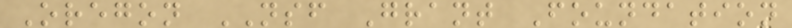Oregon NSF Grant Foundation
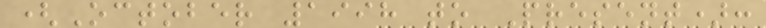(October 1998 to Present):
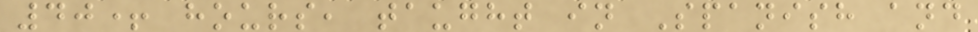40+ hours, taught in Spanish and
